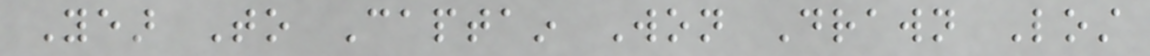Year To Captain Won Drawn Lost
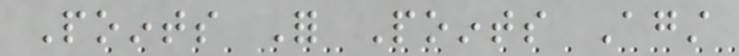Points For Points Against
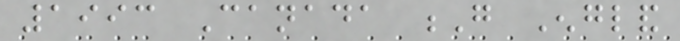1993 Canada G England
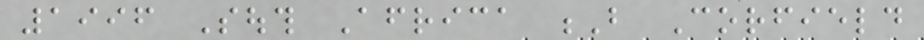1996 South Africa B Corfield
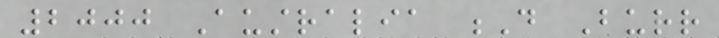2000 Australia D Burr
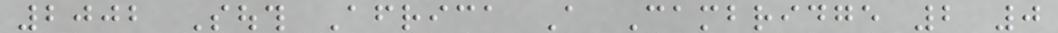2002 South Africa A Cambridge 2 0
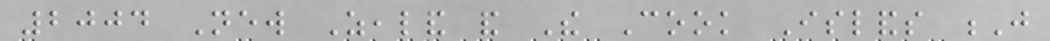2004 New Zealand and The Cook Islands J
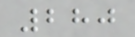280
